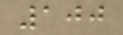100
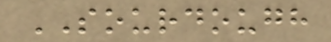SOURDOUGH
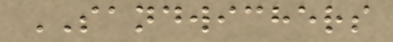SANDWICHERS
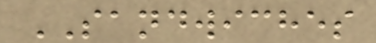SANDWICHES
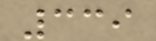339
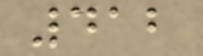412
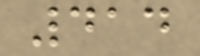414
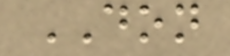DON
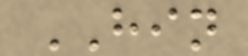HIN
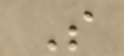S
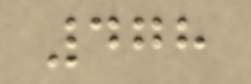478
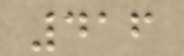416
